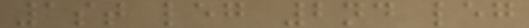1st leg 2nd leg
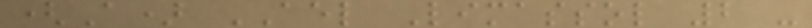(A) AEL Limassol 2 -
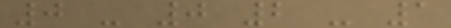0 - 0 2 - 1
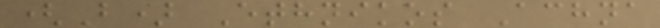(B) Ethnikos Achna
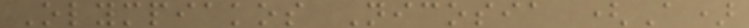Olympiakos Nicosia (A)
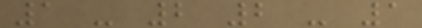1 - 2 2 - 1
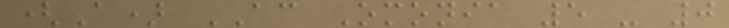(A) AC Omonia 5 - 0
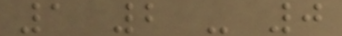1 2 - 0
